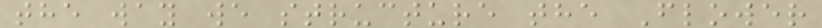the way we structure the Flower
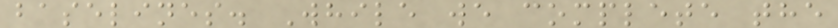baselines. While we complete the
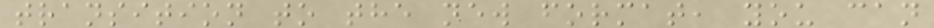transition to the new format, you can
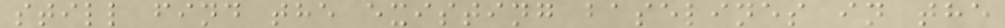still find the existing baselines in the
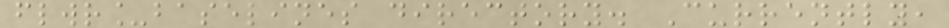flwr_baselines directory. Currently,
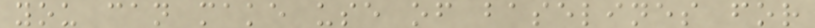you can make use of baselines for
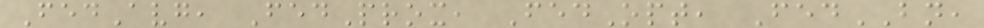FedAvg, FedProx, FedOpt, FedBN,
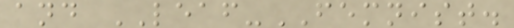and LEAF-FEMNIST.
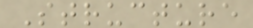Structure
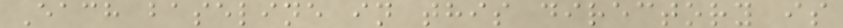Each baseline in this directory is
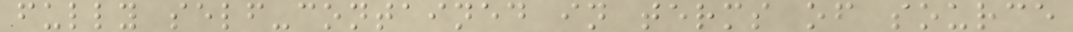fully self-contained in terms of source
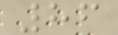86
